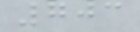703
